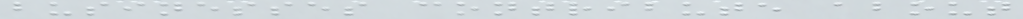businesses contribute about
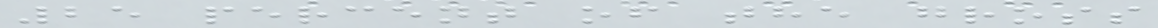25 percent of the gross
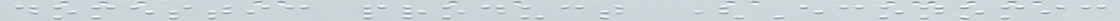domestic product (Economic
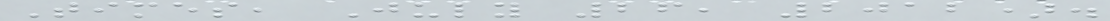Times, July 26, 2012).
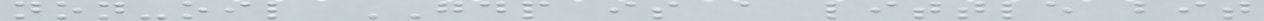non-oil GDP is a little bit
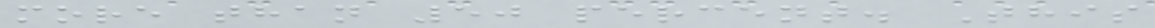more than 50 percent. This
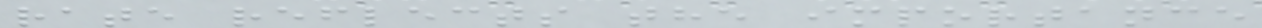rate reflects the importance
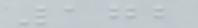172
